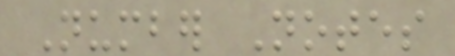Number Notes
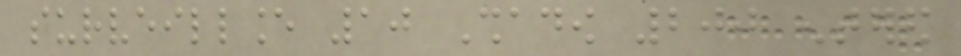surveillance 10 Shadow 200 entered
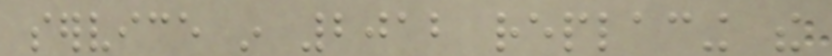service in 2012 replacing the
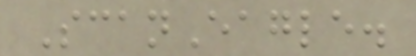ScanEagle.
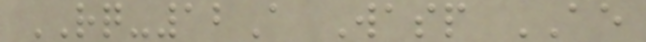RQ-12A Wasp AE
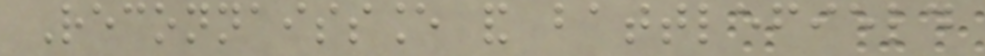Reconnaissance and battlefield
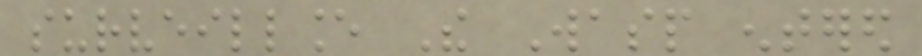surveillance The Wasp entered
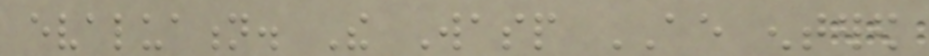evaluation. The Wasp AE entered
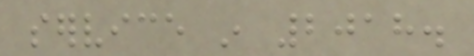service in 2018.
